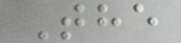The
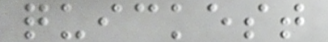quickest
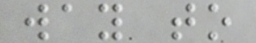way to
